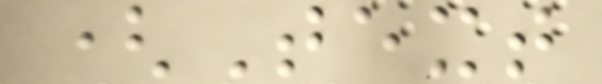(Text
